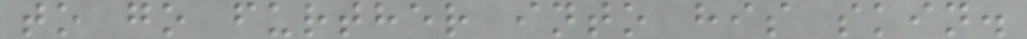to go further into his skin.
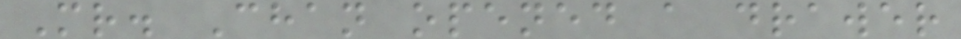Mr. Chan opened a drawer
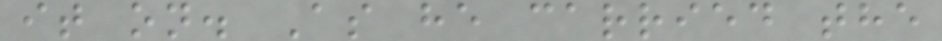it on. As he carried the
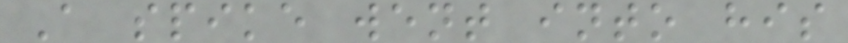A spike went into his
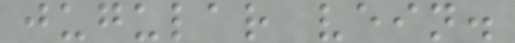jugular vein.
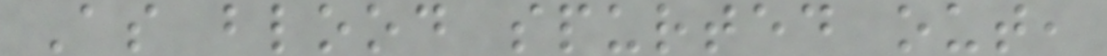As blood spurted out,
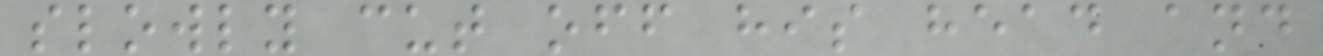slowly cut off his head and
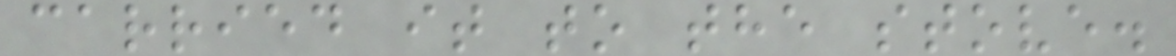carried it to the stove.
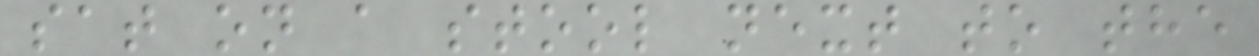sat on a stool next to the
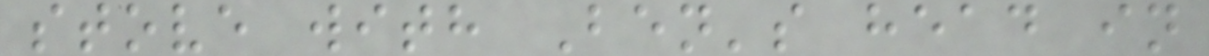stove with Ben's head in
